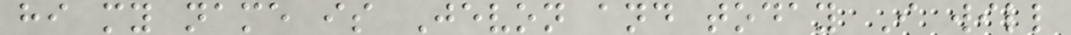hi my name is Jevon and today I will
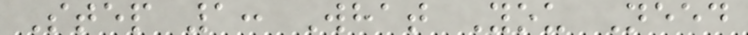Step 1: What You Need
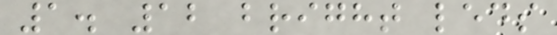1. 12 bright leds
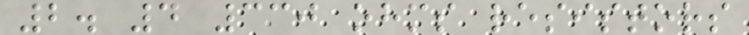2. 4 330 ohms resistors
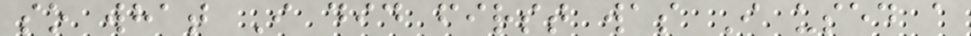so what I did first was I used a
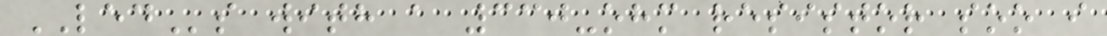LEDs with a 330-ohm resistor soo i
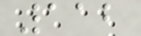112
